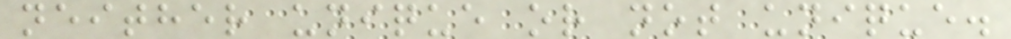neither unique or not unique.
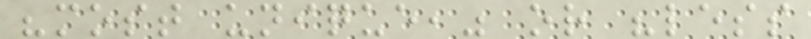"most unique," or "less
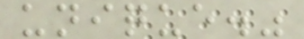unique."
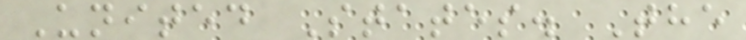United States. The
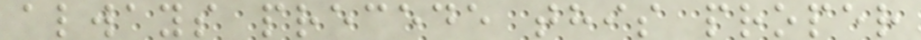always precede this proper
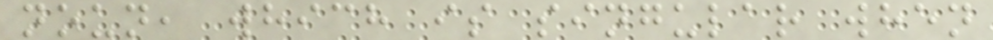noun, which is singular when
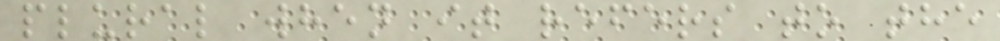plural when it refers to the
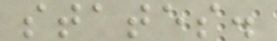states.
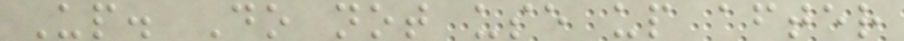Up. Do not use up after
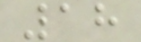18
